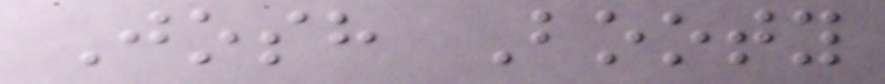Josh Booty
